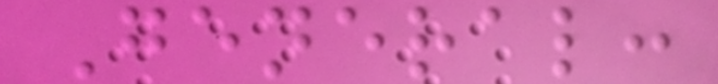General:
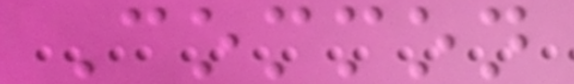Common
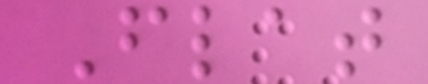Flat
